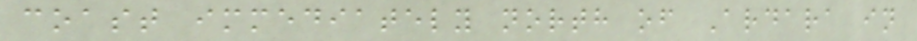coast immediately north of Ardara in
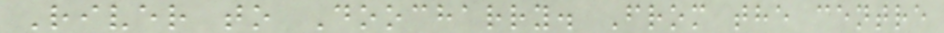River to Doocharry. From the centre
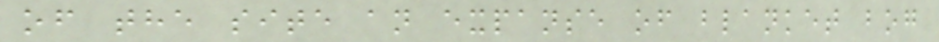of the site an expanse of blanket bog
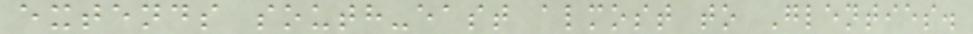extends south-east almost to Glenties.
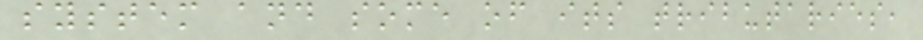system and some of its tributaries,
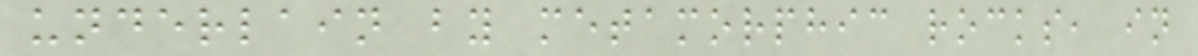underlain by metamorphic rocks, in
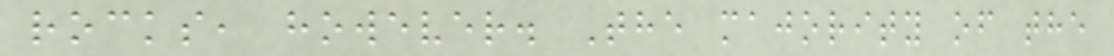rocks, however. The majority of the
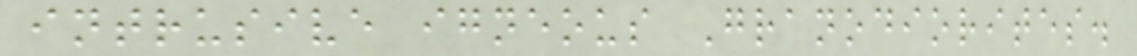intrusive igneous Granodiorites.
